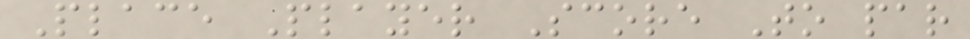Place Player Score To par
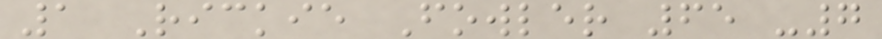1 Rickie Fowler 65 -7
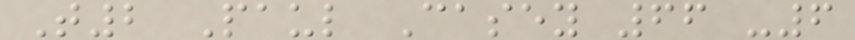T2 Paul Casey 66 -6
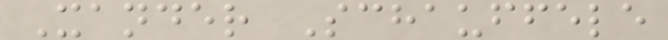Xander Schauffele
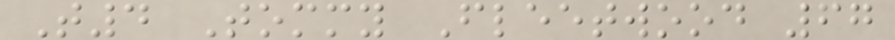T4 Tommy Fleetwood 67
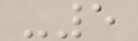-5
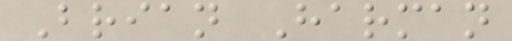Brian Harman
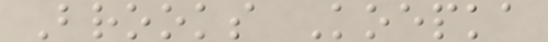Brooks Koepka
